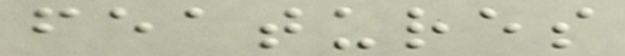features
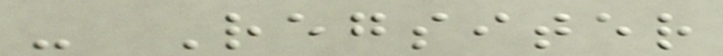- Regsiter
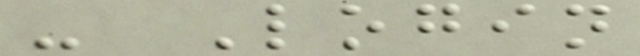- Login
